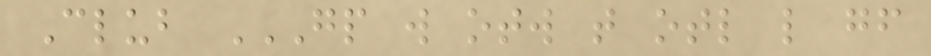Club GP W OTW T OTL L GF
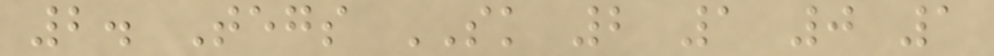2. Tegs SK 2 1 0 1
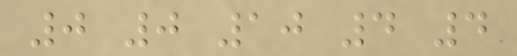0 0 10 4 4
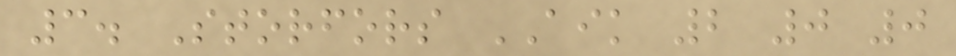3. Storfors AIK 2 0 0
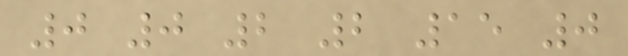0 0 2 2 15 0
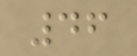46
